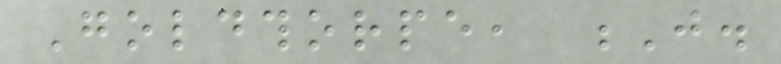Goldthorpe, J.
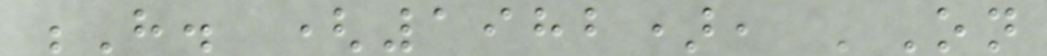H. (1982), 'On
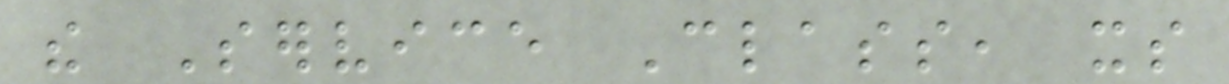the Service Class, its
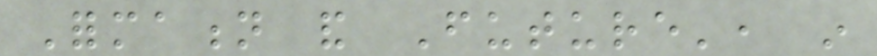Formation and Future', in
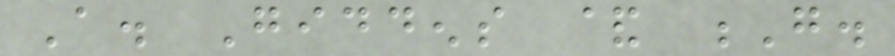A. Giddens & G.
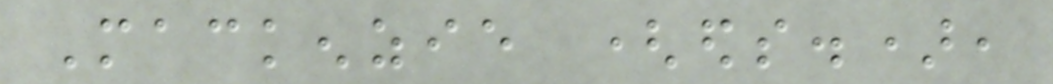Mackenzie (eds.),
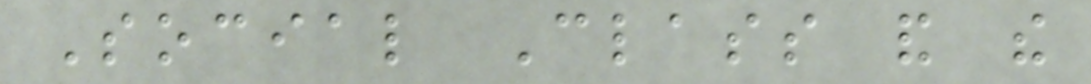Social Class and the
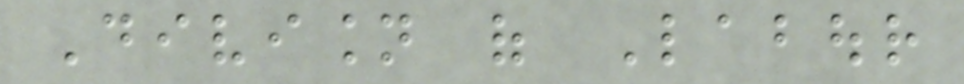Division of Labour
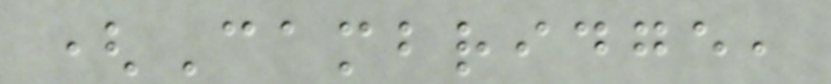(Cambridge,
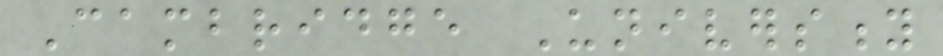Cambridge University
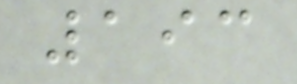193
